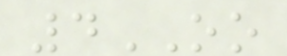4OO
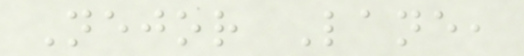Nejor Lane,
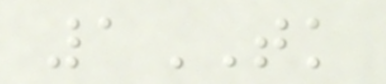1TK
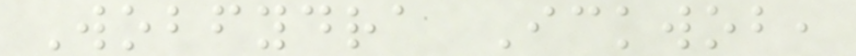Wobfydra Ickwob,
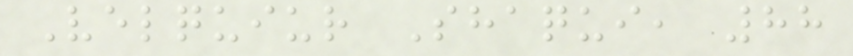Velquiur Shaqui, 88
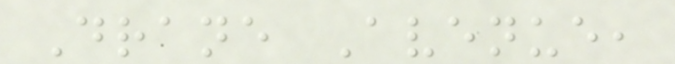Drane Avenue,
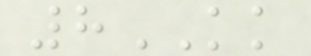8KK
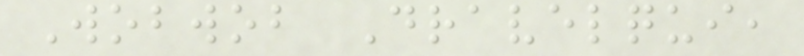Wobwob Dravelqui,
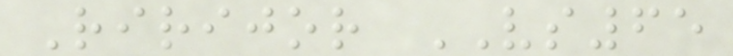Ririjor VS65
